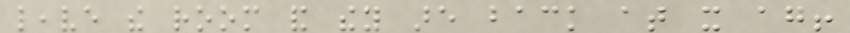leave the room and they are back at it again!
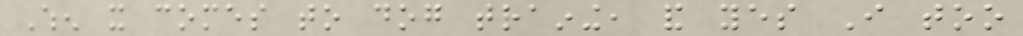When it comes to dog training, and yes I too
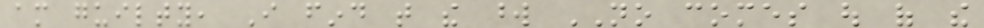am guilty, I find that the word NO comes out of the
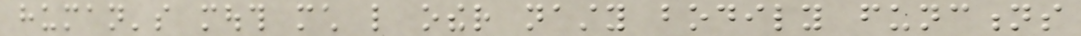human's mouth much like other nasty bodily functions
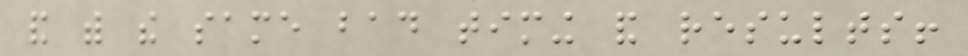and with the same bad timing and results!
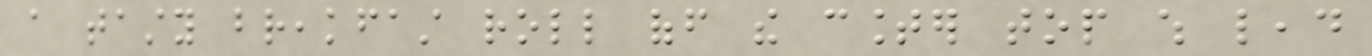a tasty breakfast roll off the counter top which lead
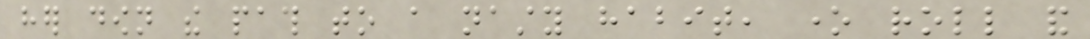her down the path to a nasty habit, one roll and
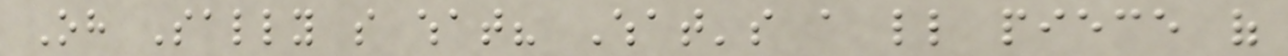Oh Sally so what? What's a little piece of
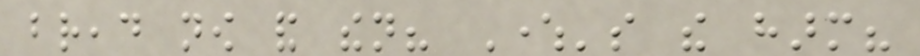bread now and then? Where's the harm?
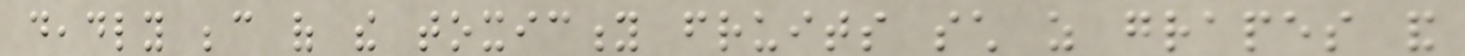deadly because of the toxicity fruits such as grapes and
